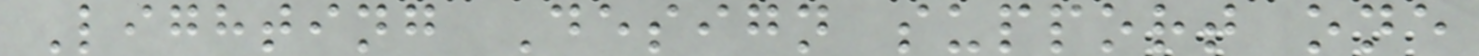Lighting Design support one
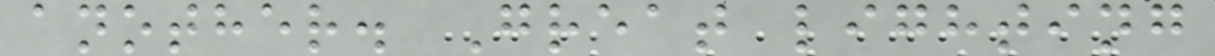another. Great lighting
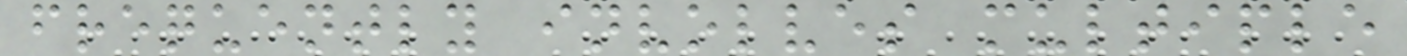frequently involves multiple
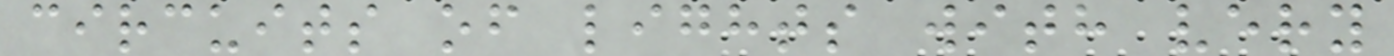circuits of lights with very
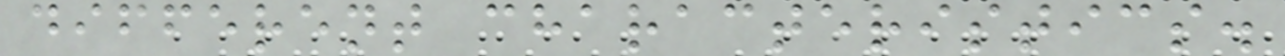different characteristics.
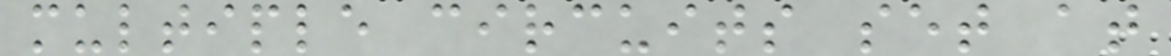multiple circuits set at
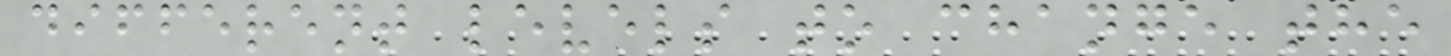different levels to change the
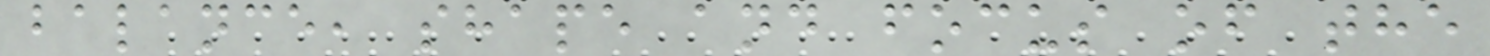balance, shape and focus of the
